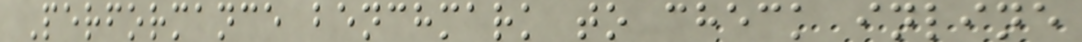Performance benchmark to check inline
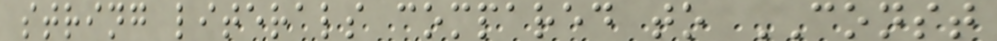string literals compared to CONST
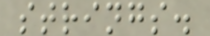strings.
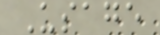Usage
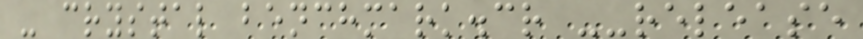- crystal benchmark.cr --release
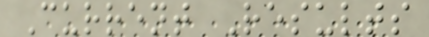Current Results
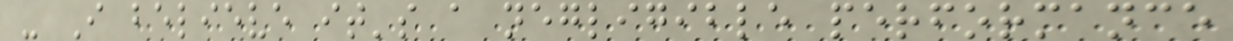- I believe it's a negligible performance
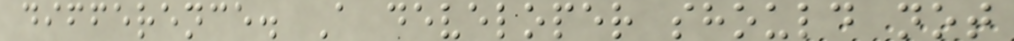difference. A developer should not
